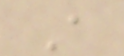A
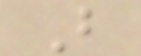B
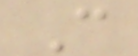C
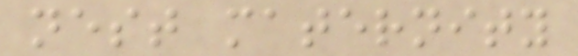nest maternity
